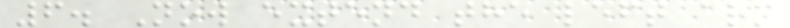6. Now extend the left arm
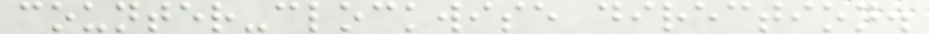counter-clockwise direction.
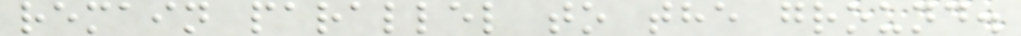remain parallel to the ground.
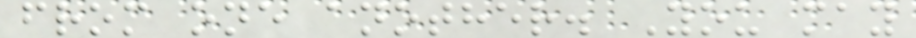from one another. You may
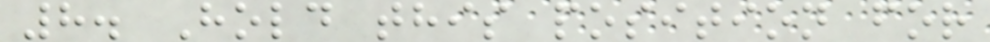8. Hold this position for
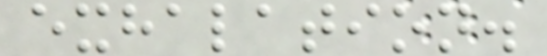exhalation.
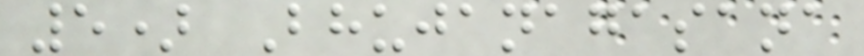5) Bhujanagasana
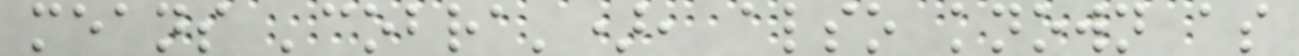means 'cobra'), also known as
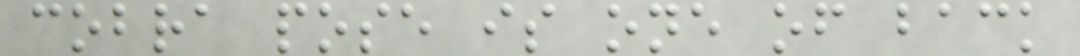cobra pose is one of back
